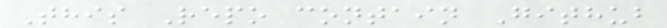This Repo contain Github
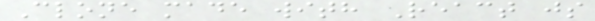Clone made with React js
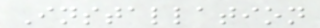Installation
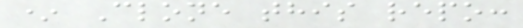* Clone this repo:
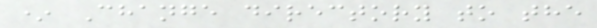* Change directory to the
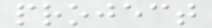project
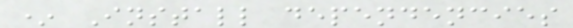* Install dependencies
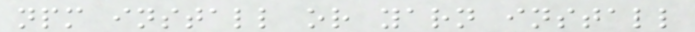npm install or yarn install
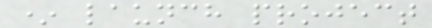* launch project
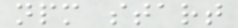npm start
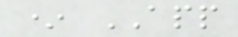* APP
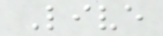Live
